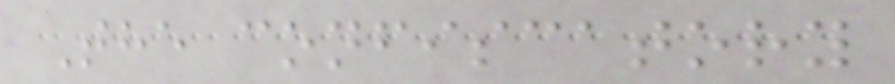The confiscatory
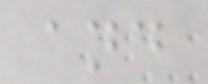and
